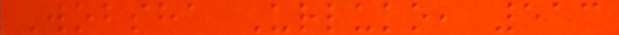Wobsha Urluko, 513
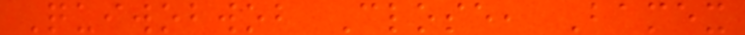Quiwobwob Close, Bamex
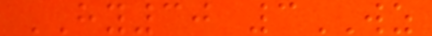HY30 3WZ
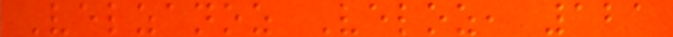Velzanoz Veloz, 121
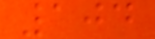104
